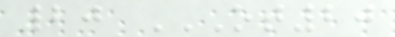20 OT20
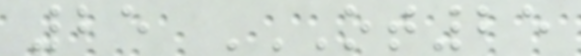25 OT25
